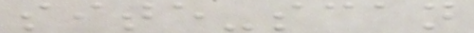site-scan
